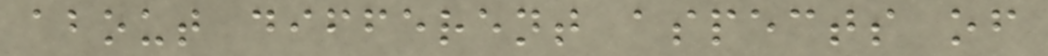about different aspects of
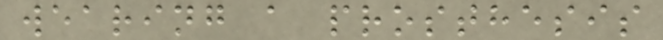wearing a prosthesis
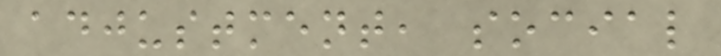adjustment, social
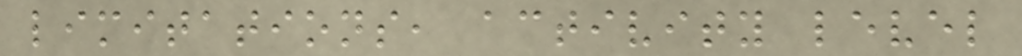limitations, activity level
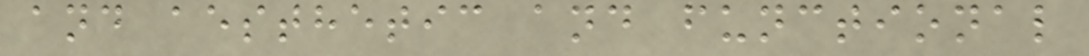and aesthetic and functional
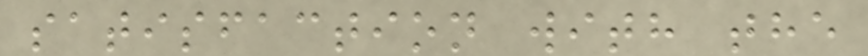satisfaction with the
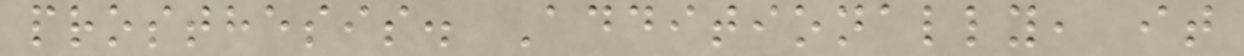prosthesis. Additionally, it
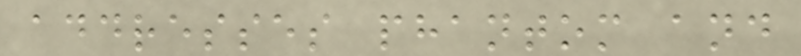addresses phantom and
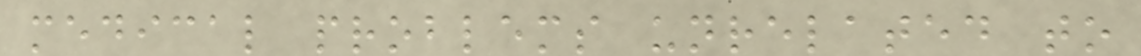medical problems unrelated to
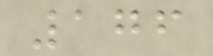176
